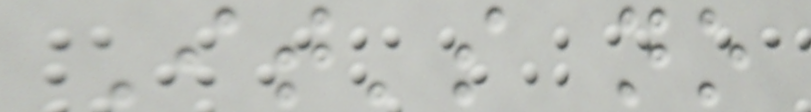It's no
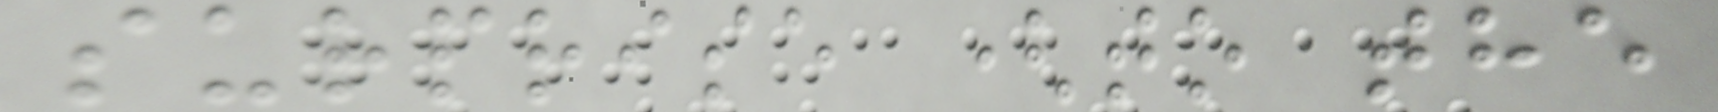surprise (to the
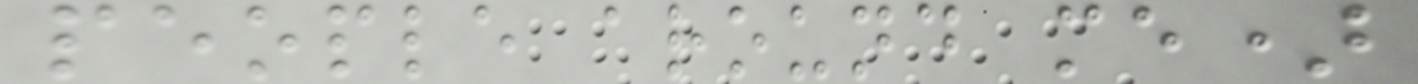people around me)
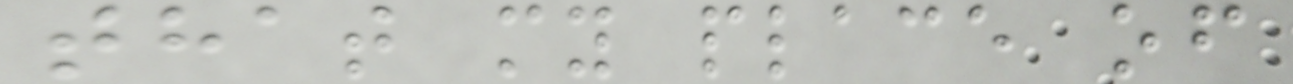that my place of
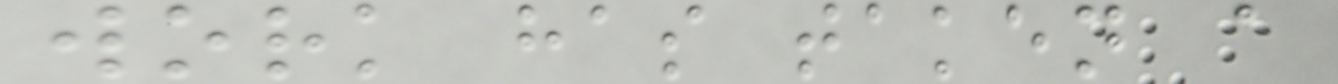work has taken a
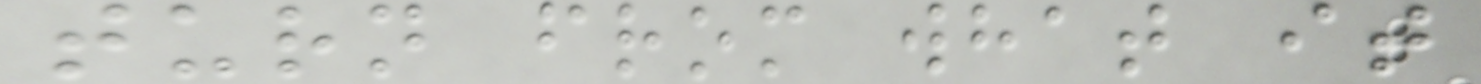turn from what it
